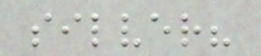silver?
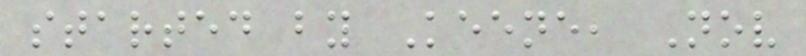started by Keene, Nov
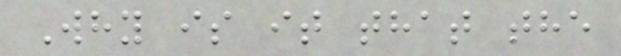Why is it that the
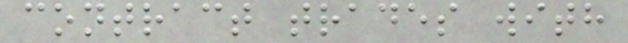contract trades with
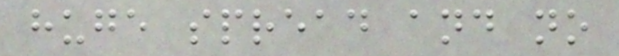huge spread and no
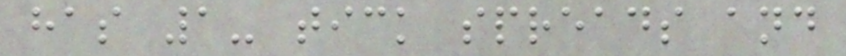has 1- tick spreads and
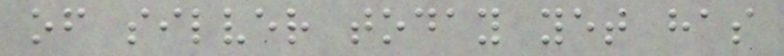of silver today yet has
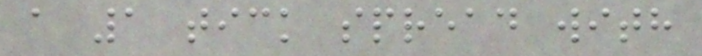a 1 tick spread with
